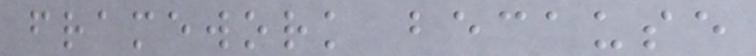framework because
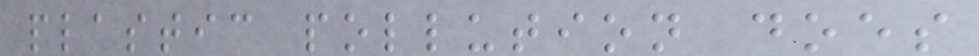plastic pollution does
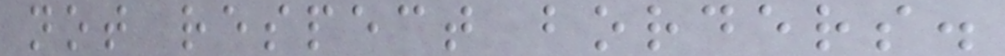not respect borders.
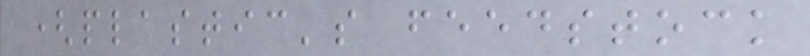(plastic's feedstock
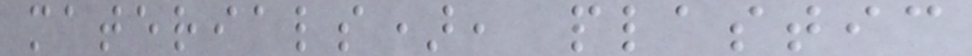materials), plastic
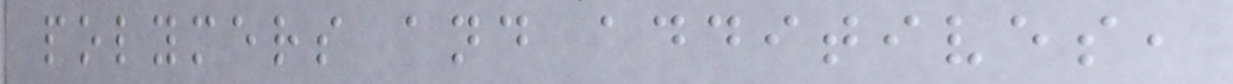polymers and additives,
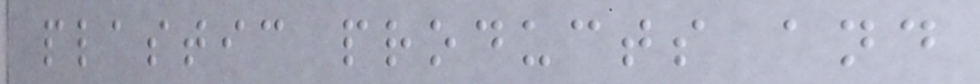plastic products and
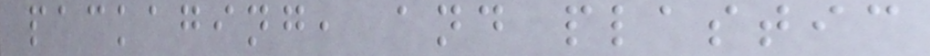packaging, and plastic
